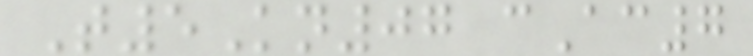T5Kn07 cAc7
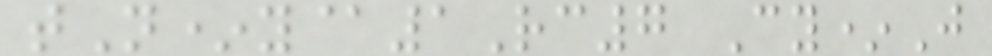tN*y@1Rc7 Cy*J
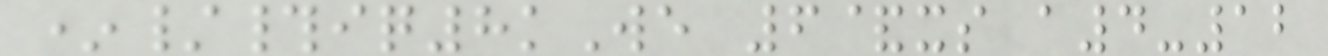*/#iq8kWe 6&xs a4-12
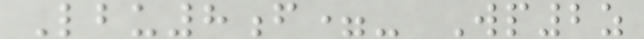Lbu8f=- Wp2z
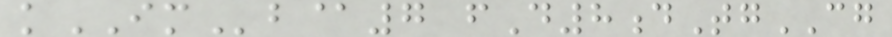kIMb@7 fD8dTgCG
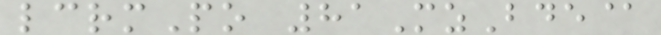lcrmPo 81MzBde@
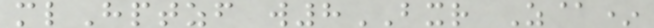mlHptzf w8BXR Z@*
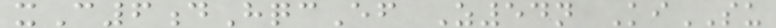xC6dHqcEf Z54n KiSU
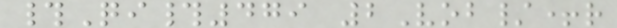#Qi#479 2Vob/+r
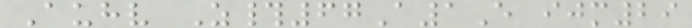Auhv Z#67A1E ijm29
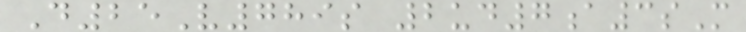D25V789s 2ud7a3sM
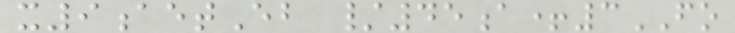x9aetEb /45a+3FO
